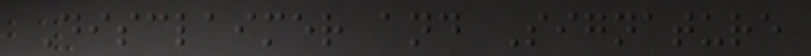Disclaimer and Signature
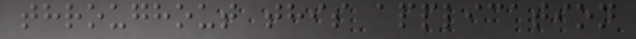throughout this application
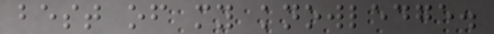best of my knowledge.
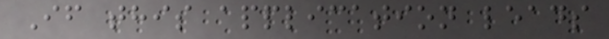If this application leads
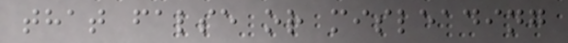that false or misleading
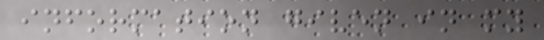information given in my
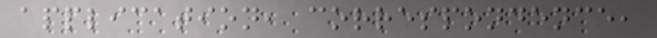application, correspondence,
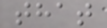that
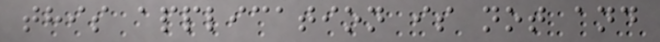this application is not and
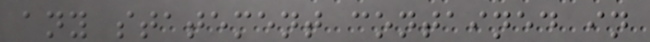any statement contained in
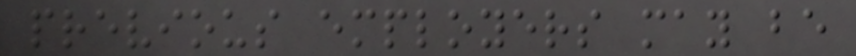previous employers may be
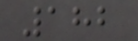182
